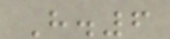H.6
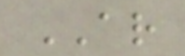AR
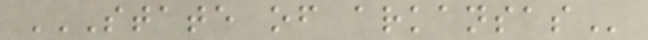STATE OF ARKANSAS
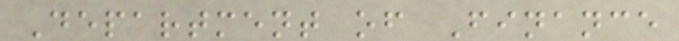Department of Finance
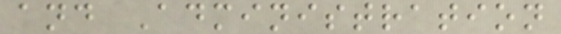and Administration
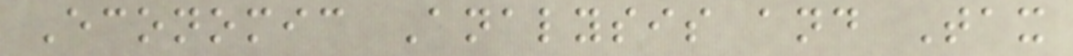Economic Analysis and Tax
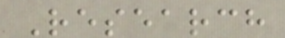Research
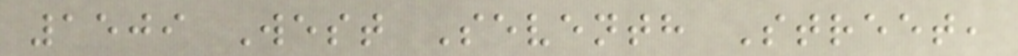1509 West Seventh Street,
